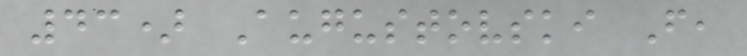43) Augustovski F,
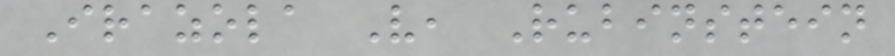Irazola V, Rubinstein
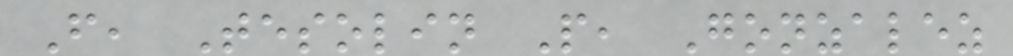F, Tesolin P, Gonzalez
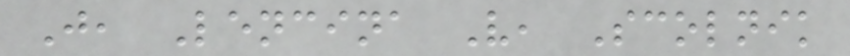J, Lencina V, Scolnik
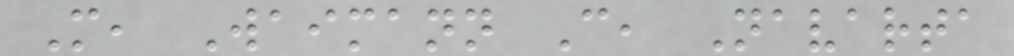M, Waimann C, Navarta
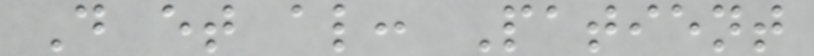D et al: Patient
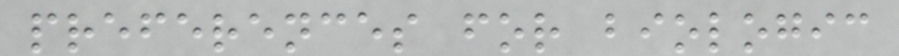preferences for biologic
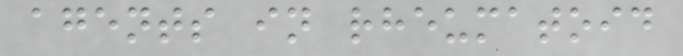agents in rheumatoid
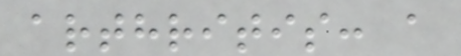arthritis: a
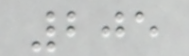205
